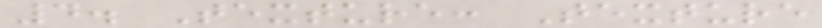4. Texture: Texture
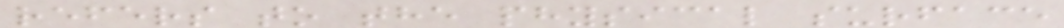refers to the physical surface
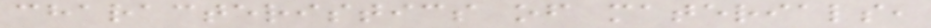characteristics of materials,
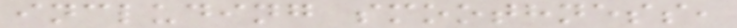including smoothness,
